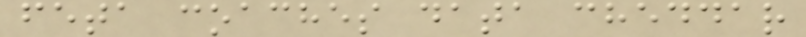feta coaches data cheddar
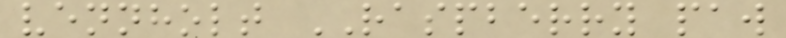vennholt RASPBERRY paw
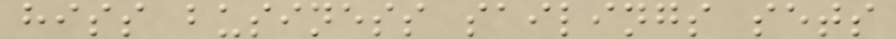hiss business sailings sets
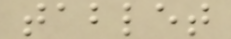tablet
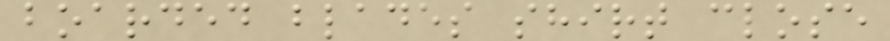boarded blades shirt close
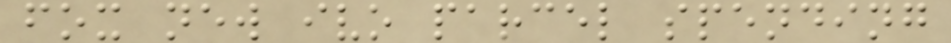fox new ivo parcel spending
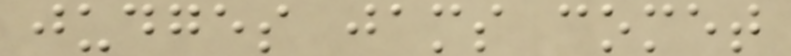judges jams comet
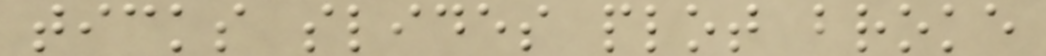ticks slides plot broke
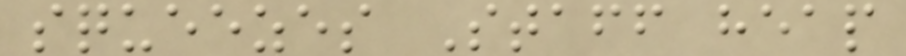squeezes Staff heap
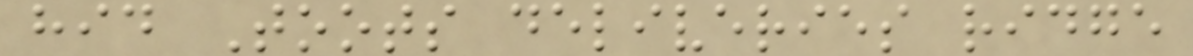hid Toots deliveries ridge
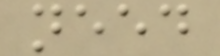need
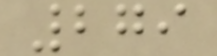279
